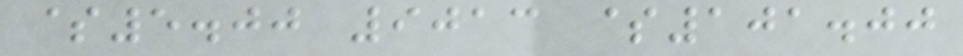$5.00 9013 $101.00
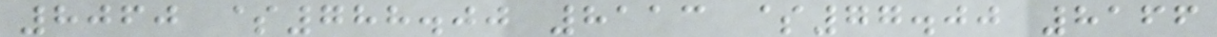8060 $788.00 8113 $77.00 8166
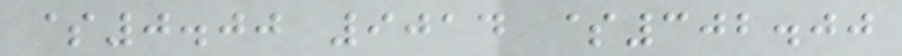$0.00 9014 $302.00
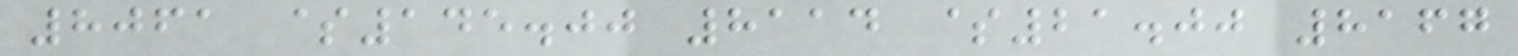8061 $145.00 8114 $21.00 8167
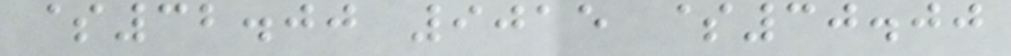$32.00 9015 $30.00
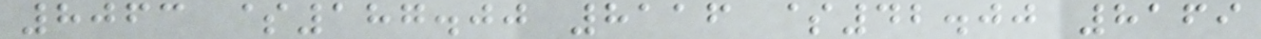8063 $187.00 8116 $42.00 8169
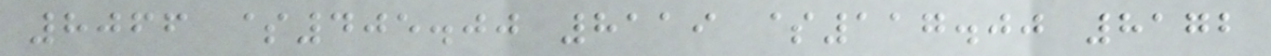8066 $405.00 8119 $117.00 8172
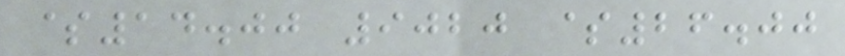$14.00 9020 $26.00
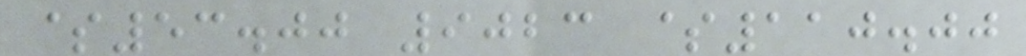$53.00 9023 $110.00
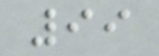99
